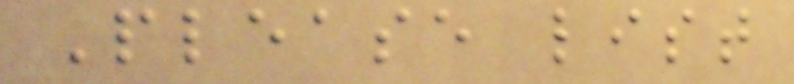Please list
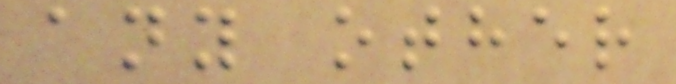any other
